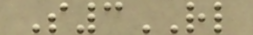S3RL
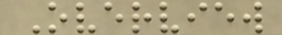Overview
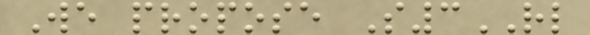We propose S3RL
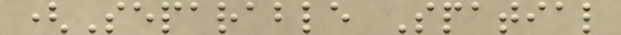(Separable Spatial
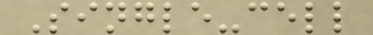Single-cell
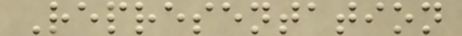Representation
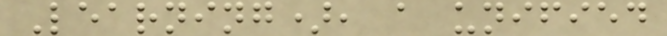Learning), a unified
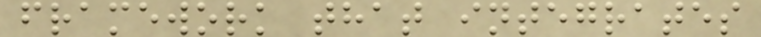framework that integrates
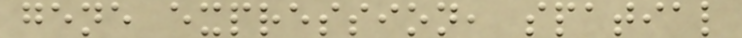gene expression, spatial
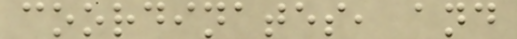coordinates, and
